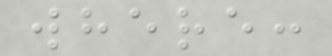where:
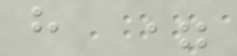h =
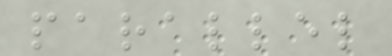parallel
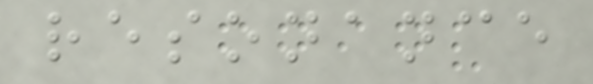resonance
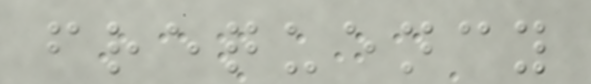frequency
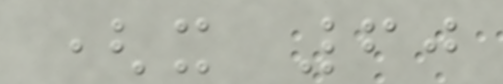(x 60
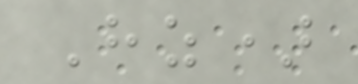Hz)
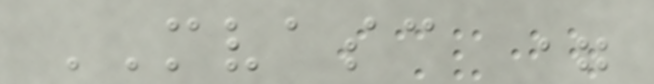MVASC =
